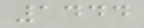1444
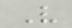V
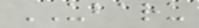UBARU
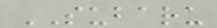SUBARU
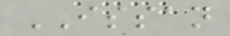ISSAN
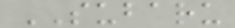SUBARU
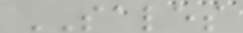SALES
